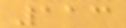113
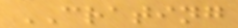CRATING
